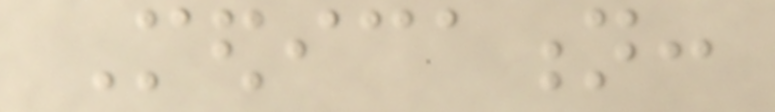Medication:
